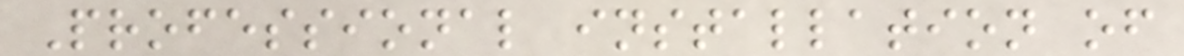Professional installation of
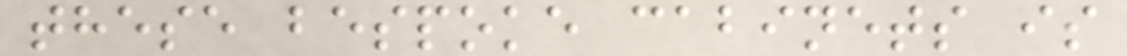these bespoke cabinets is
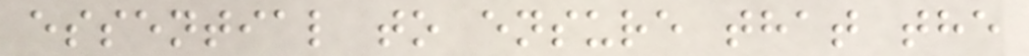essential to ensure that the
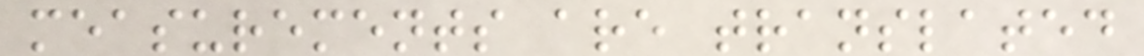measurements are translated
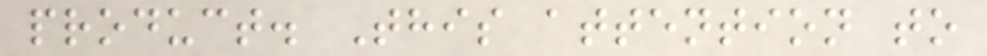product. This attention to
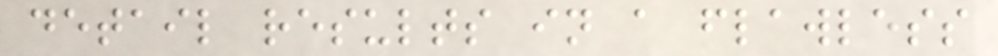detail results in a flawless
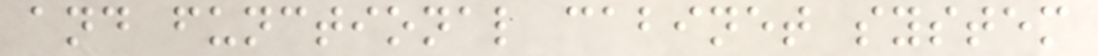and functional cabinet system
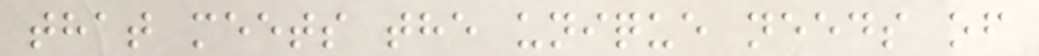that meets the unique needs of
